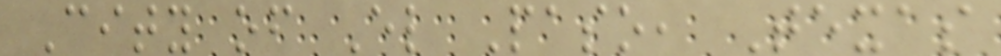City of El Paso, Texas
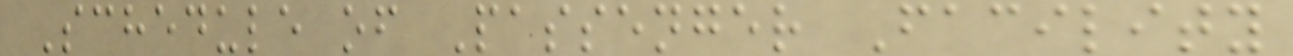Schedule of Passenger Facility
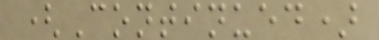(Continued)
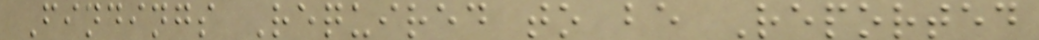Findings Required to be Reported
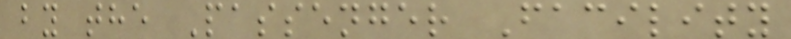by the Passenger Facility
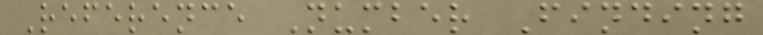Reference Number Finding
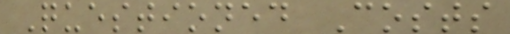Questioned Costs
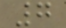7
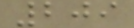209
